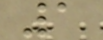1
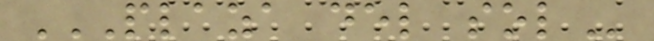PLAZA DEL SOL
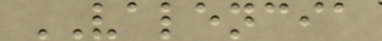VALENCIA
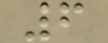6
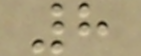8
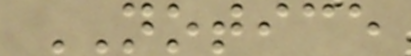NOTICE
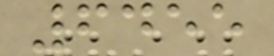6455
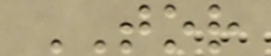TOR
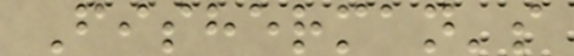Fisherman's
